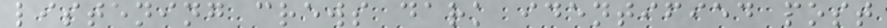listening crews dark identified post
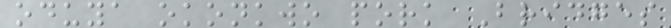oduya okonkwo pork Bridges
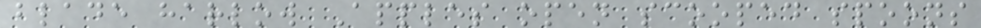blade harlow Apples open scooped spoons
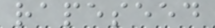rapeseed
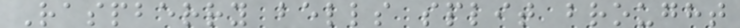Raspberry bells split brought
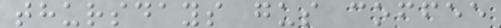thursdays gus coffee
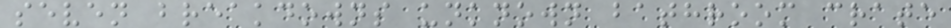seven breakdowns unknown bathroom crate
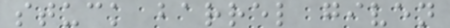stuck barrel given
